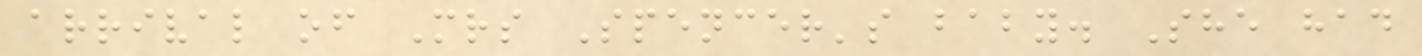arrival of Mrs Spencer's baby. She had
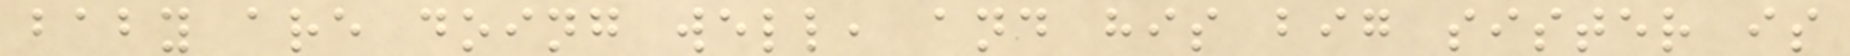baby are doing well, and his big sister is
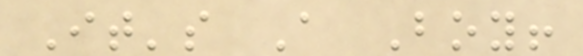It's A Boy!
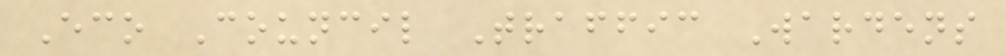Eco Council Traffic Wardens
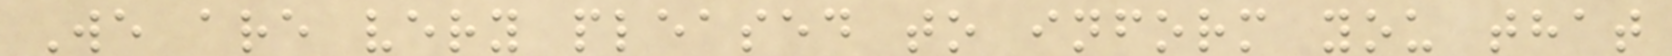We are very pleased to inform you that
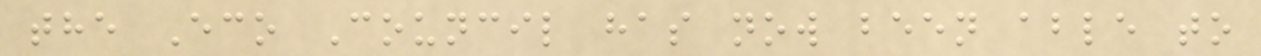the Eco Council has now been able to
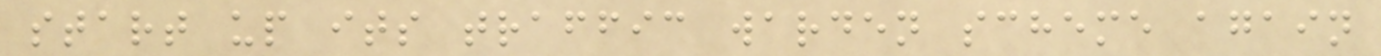start up its traffic warden scheme again
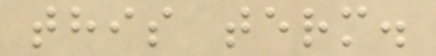this term.
